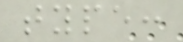type:
